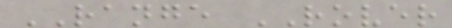RANGE ROVER
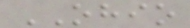OHIO
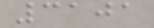3101
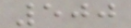500
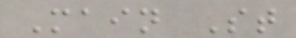Main St
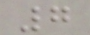7
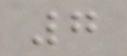7
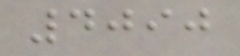4090
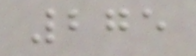275
